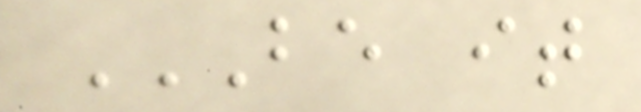BE IT
